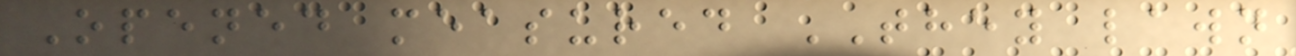Opened measured THEY lawn
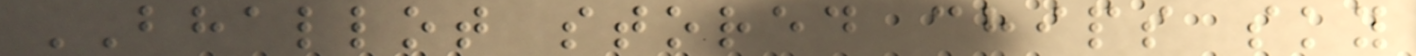BHALLOT stored chips sky
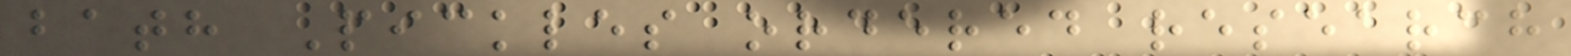bath Pickles ordered research
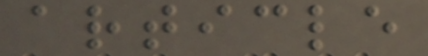article
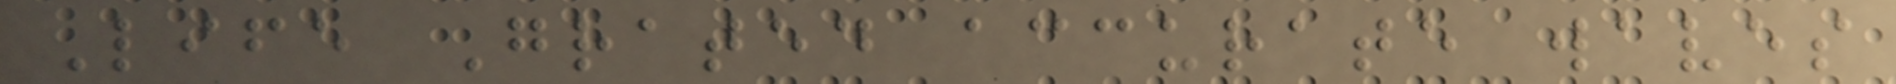Life Grated accurate waves
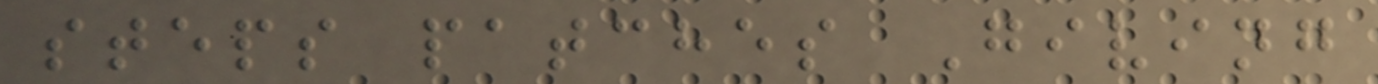steps patches Giving
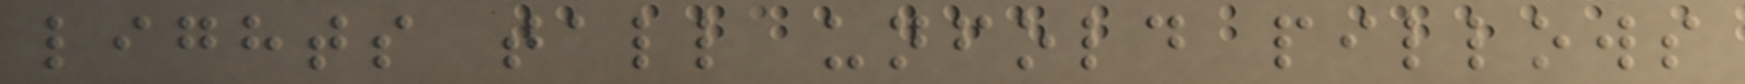lights tall unfold pillows
